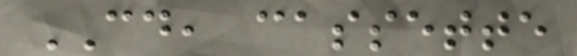CD, cassette
